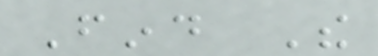Find The
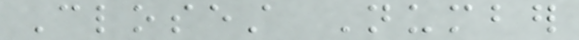Closest Number
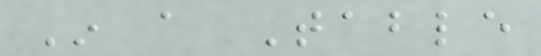In a Table
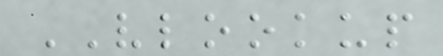VLOOKUP
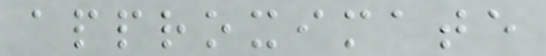approximate
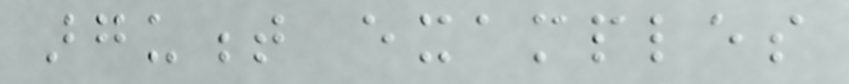argument examples
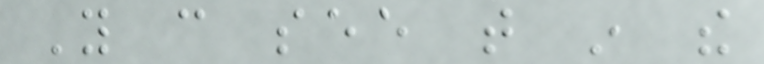You can see that in the
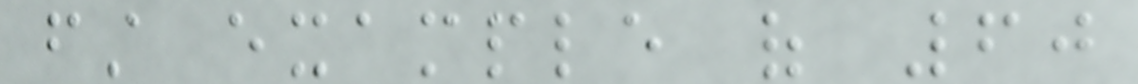first example of 60
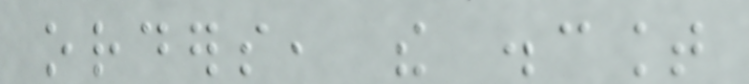orders, the discount
